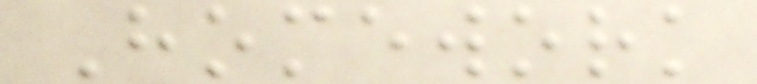Homework
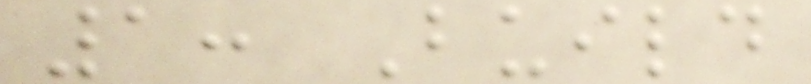1: Build
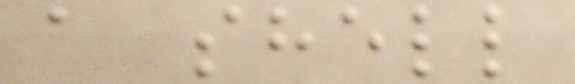a shell
